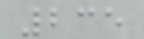235
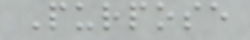Purpose
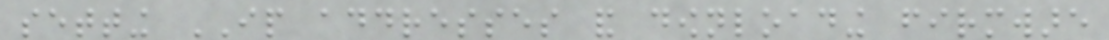setting IP addresses and downloading firmware
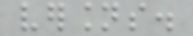versions.
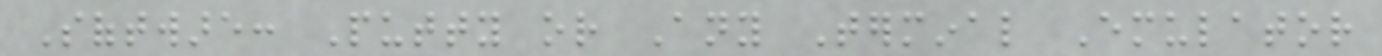Software: Putty or Any Terminal Emulator
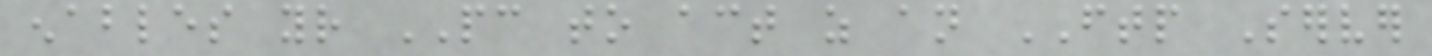enables your PC to act as an FTP Server
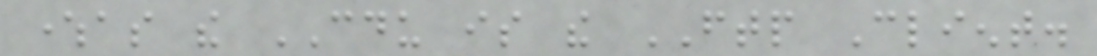whereas the CDU is the FTP Client.
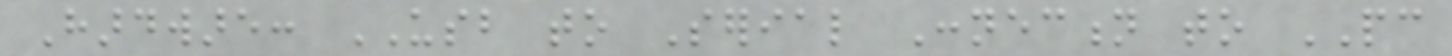Hardware: USB to Serial Connection to PC
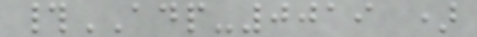#ADP-0019 )
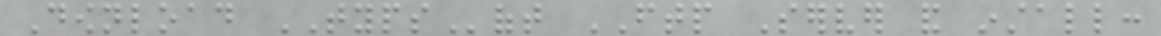Download TYPSoft FTP Server and install:
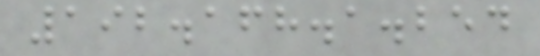192.168.1.254
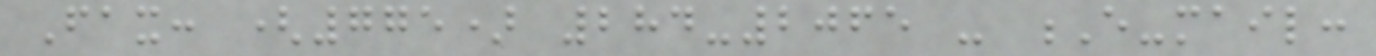Fax: (775) 284-2065 - E-mail:
